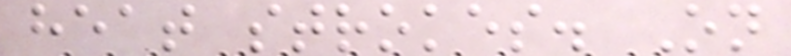heat strokes. On
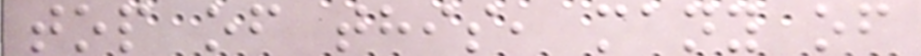top of this, many of
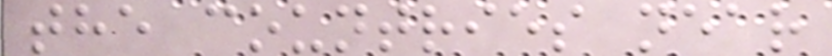the countries near
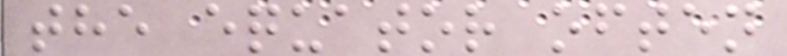the equator often
